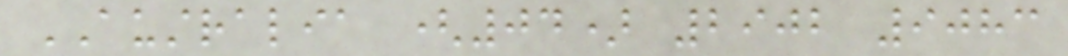AUSTRALIA (04) 2902 9083
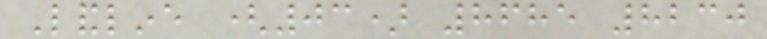Landline (03) 8685 8230
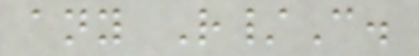any R/C.
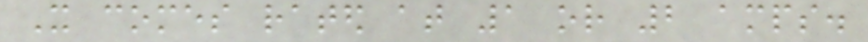It comes rated at 1 or 2 amps.
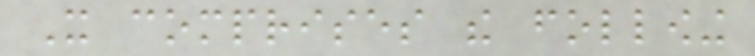It comprises the following
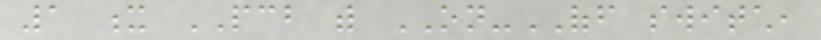1 x PCB with ON-OFF switch,
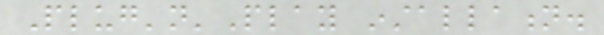Plug'n'Play installation.
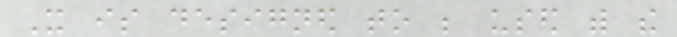It is designed to be used with the
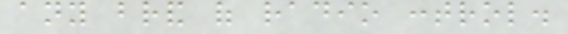any brand of radio control.
